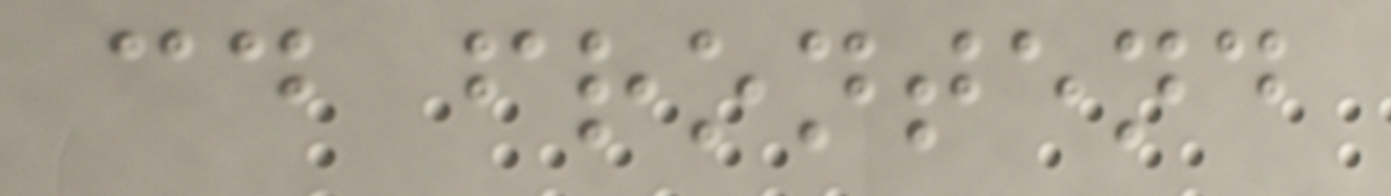cd frontend
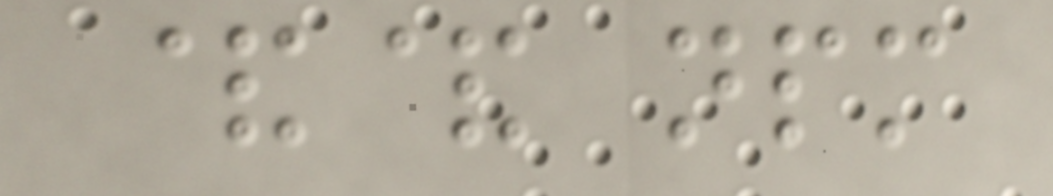&& npm
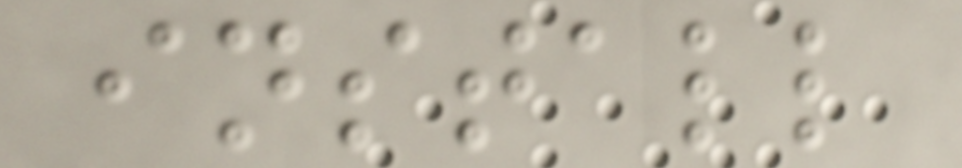install
